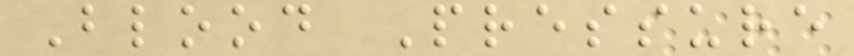Blood Pressure
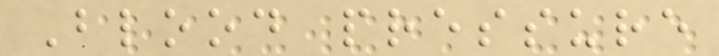Blood pressure
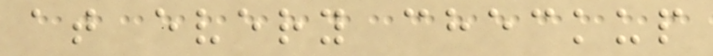at every checkup
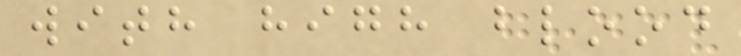with high blood
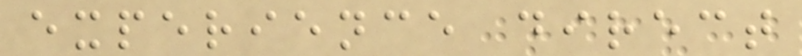experience direct
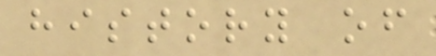history of
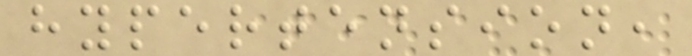hypertension,
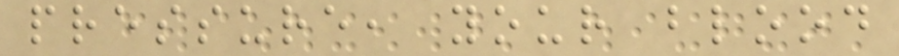pressure, your blood
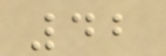42
